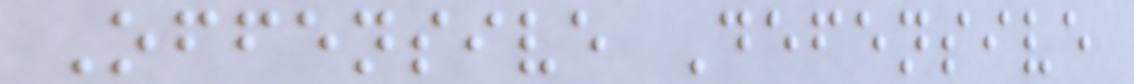Offensive Defensive
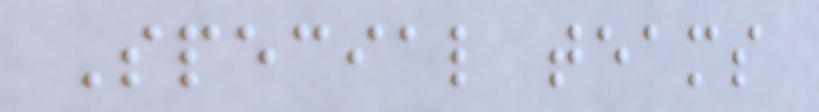Special teams
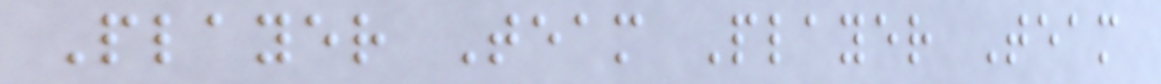Player Team Player Team
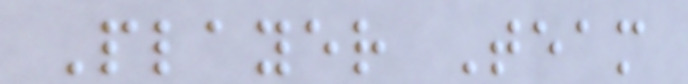Player Team
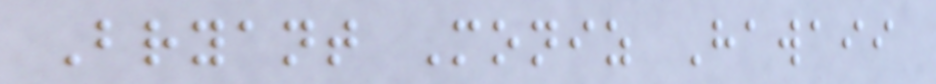Bryant Moniz Hawaii
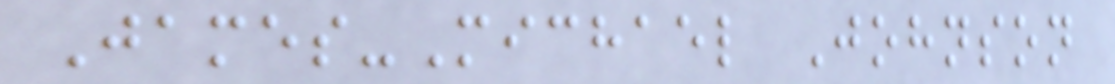James-Michael Johnson
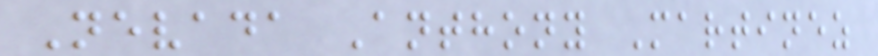Nevada Anthony Martinez
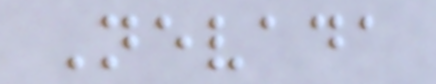Nevada
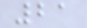21
